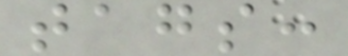tags:
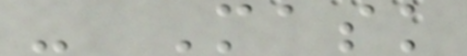- Mask
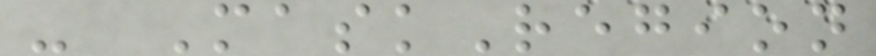- MaskRegion
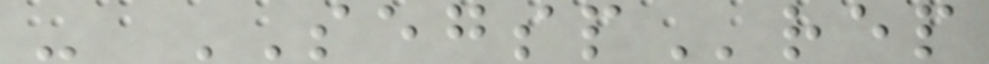- SEGSPrep
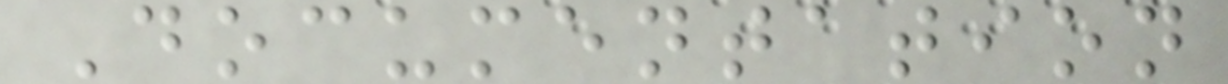Documentation
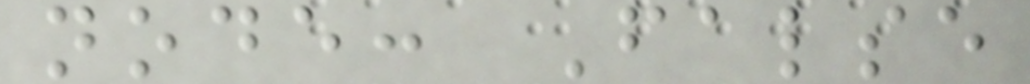node: False
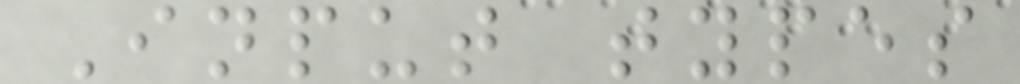Input types
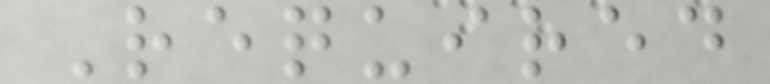Required
